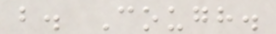b. Cough.
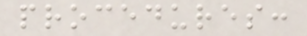procedures:
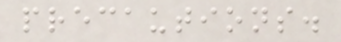precautions.
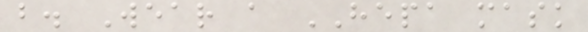b. Wear a HEPA mask
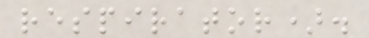respirator).
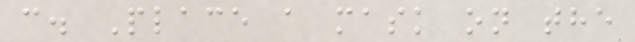c. Place a mask on the
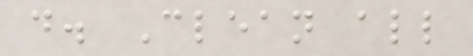d. Clean all
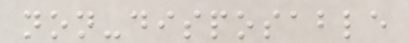non-disposable
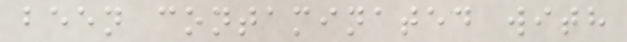been contaminated with
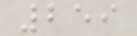259
